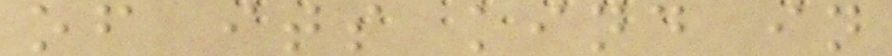of its kind in
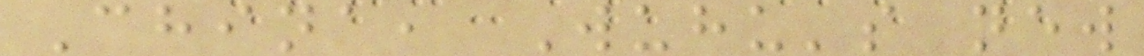China, Wuhu's new
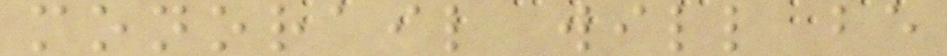monorail will be
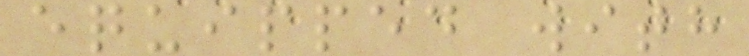equipped with
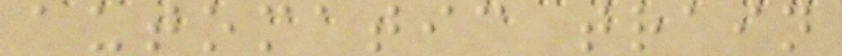automatic train
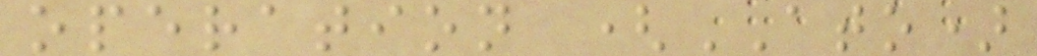operation (ATO)
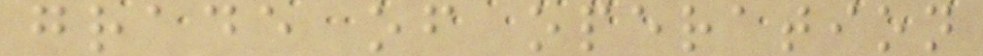grade of operation
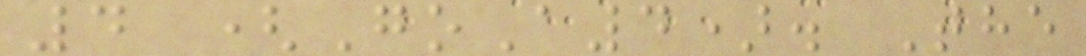4 (GoA4). The
